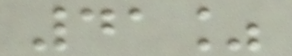41%
